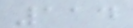114
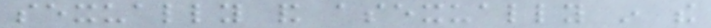sexually and asexually in the
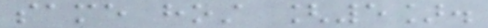same host [5].
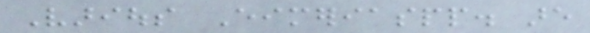Various Eimeriaspp. are
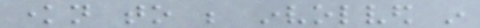known to be involved in
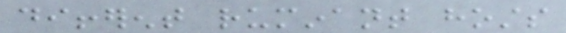different ruminant hosts
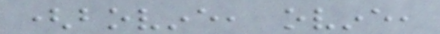(bovine, ovine,
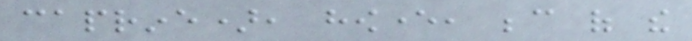caprine), however, because of the
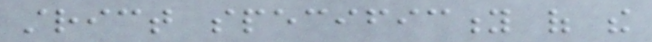strict specificity of the
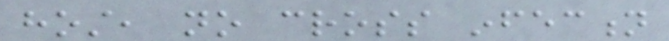host, no cross infection
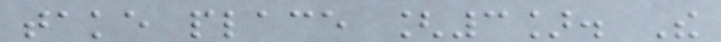take place [3]. The
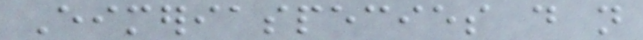Eimeriaspecies do not
